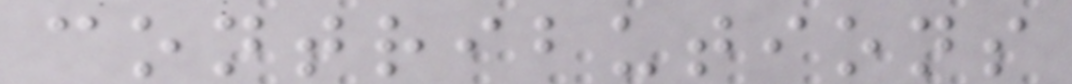contributions
